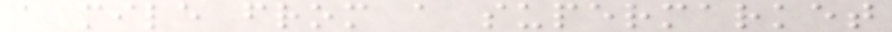a mile from a supermarket
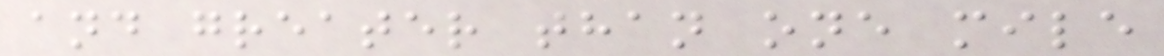and greater than one mile
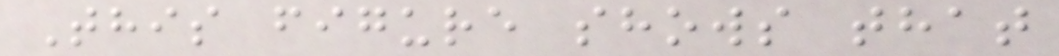This figure shows that
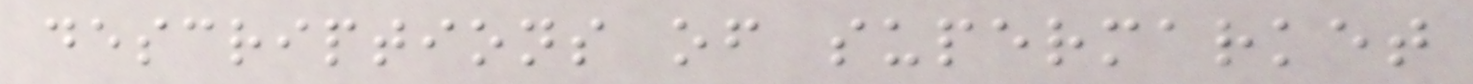descriptions of supermarket
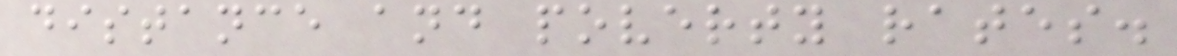distance and poverty rates.
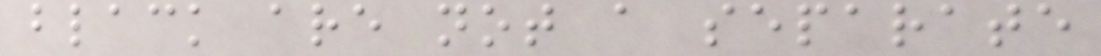black are not a separate
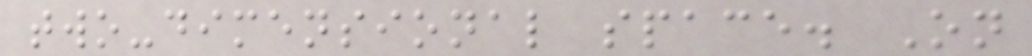two-dimensional space. On
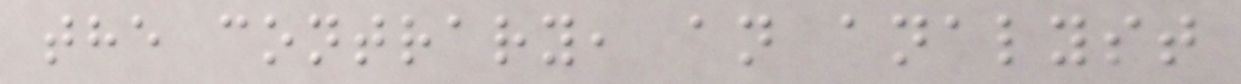the contrary, an analyst
